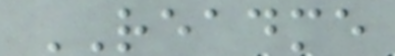README
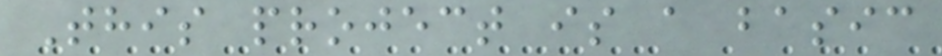This project is a basic
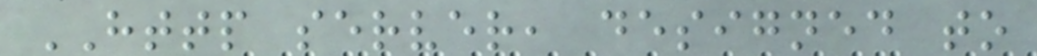HTTP server, designed to
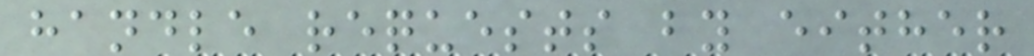handle requests by either
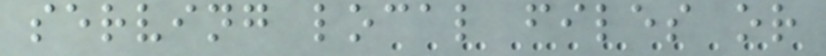serving local files or
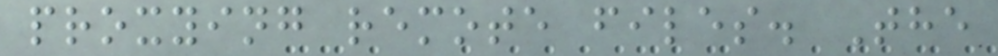proxying remote files. The
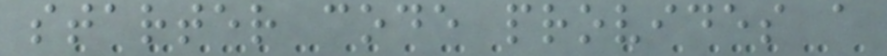starter code provides a
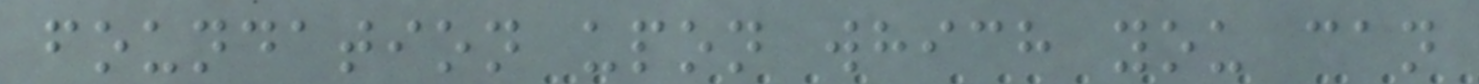foundation upon which you can
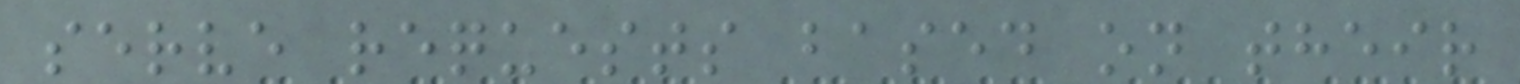serve requests based on their
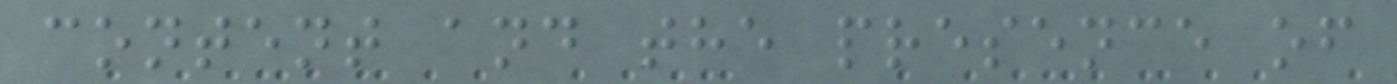content and the presence of
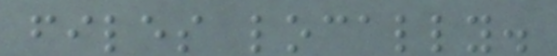files locally.
